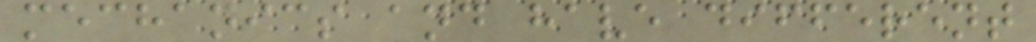mechanics and have different
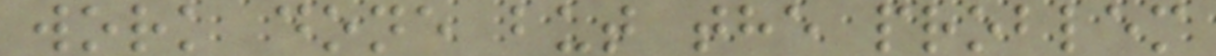work done but the problem
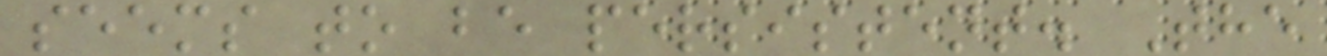seems to be persistent. The
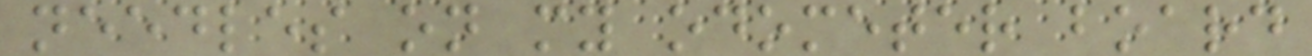needles on my odometer board
